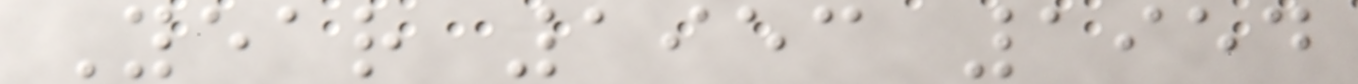Year 1953 1954
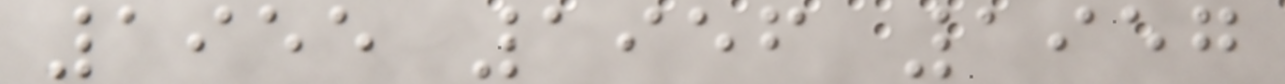1955 1956 1957
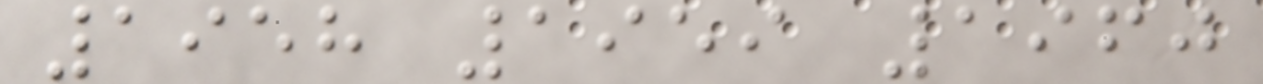1958 1959 1960
